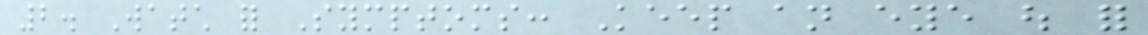2. Watch for Symptoms: Keep an eye out for
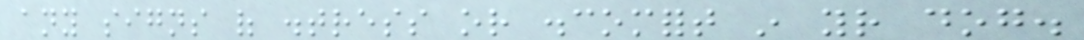any signs of distress or discomfort in your dog.
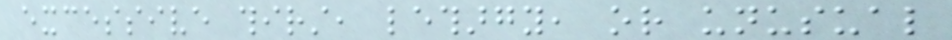excessive thirst, lethargy, or unusual
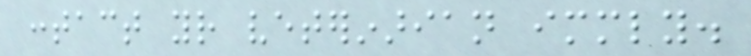contact your veterinarian immediately.
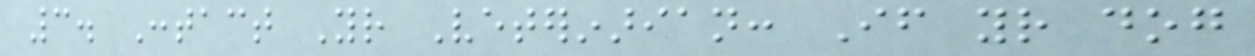3. Contact Your Veterinarian: If your dog
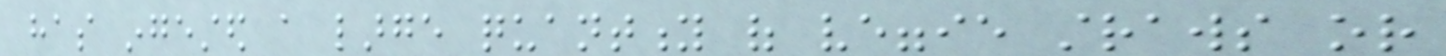has ingested a large quantity of veggie straws or
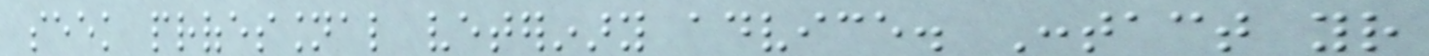seek professional veterinary advice. Contact your
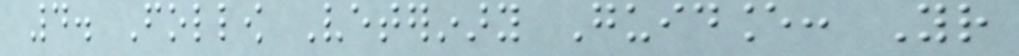4. Follow Veterinary Guidance: Your
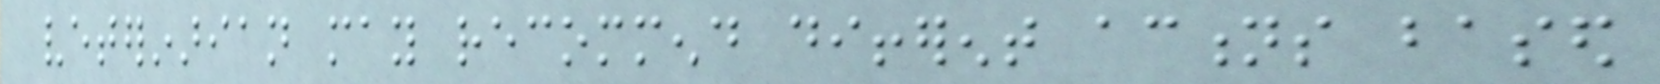veterinarian may recommend different actions based
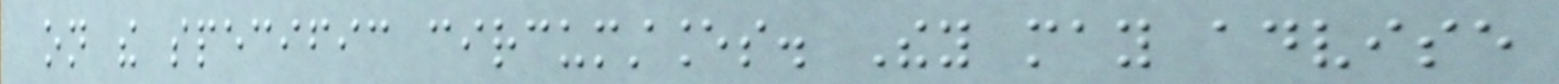on the specific circumstances. They may advise
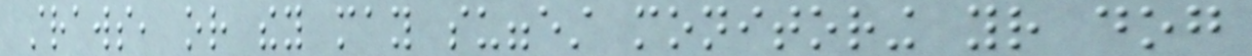straws, or they may suggest monitoring your dog
